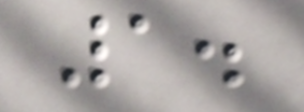1.
